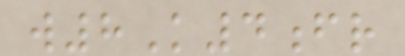w8K4fr
